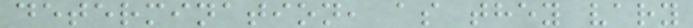determination, as they vary
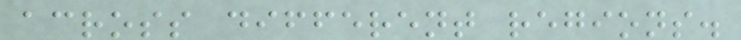across different regions.
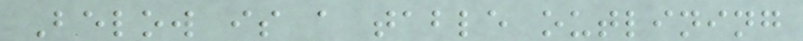Below is a table outlining
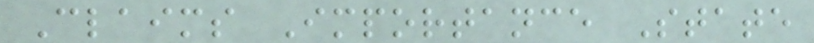Claims Importance State
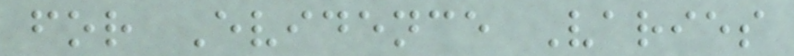for Evidence Varies
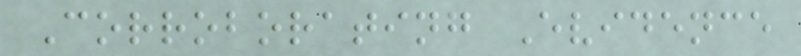Corroborating Evidence
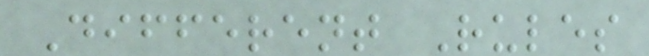Different Rules
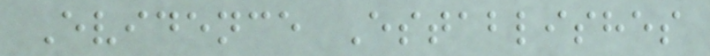Evidence Establishes
